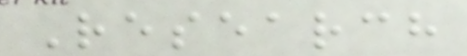Research
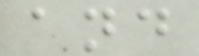and
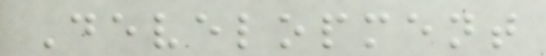Development
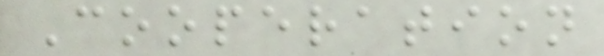Cooperation
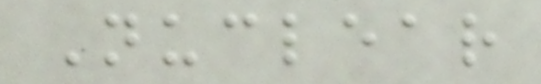Nuclear
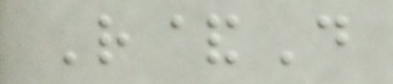R&D
